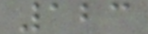123
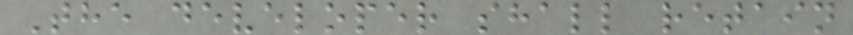The developer shall retain
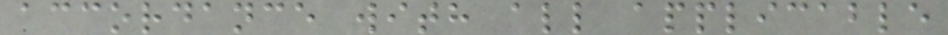accordance with all applicable
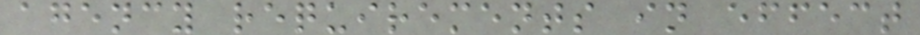agency requirements in effect
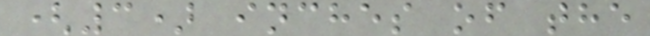(3) inches of the
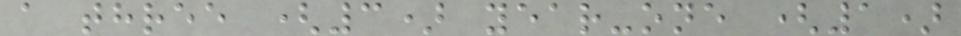a three (3) year-one (1)
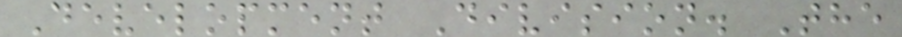Development Division. The
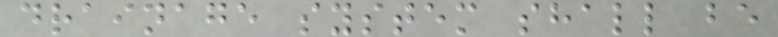drainage system shall be
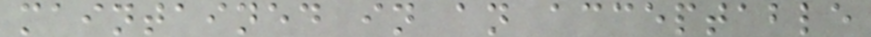maintained in an acceptable
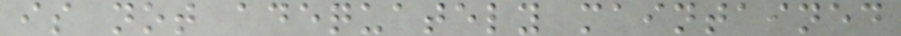is not adequately maintained
